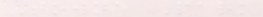Towne Park
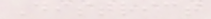District
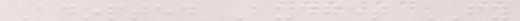Adopted Budget FY
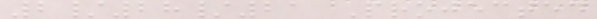2/28/21 Projected
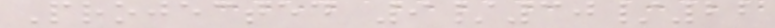Projected 9/30/22
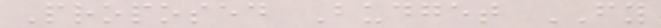Proposed Budget FY
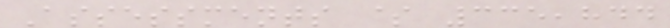Assessments $ 335,844
